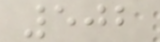502
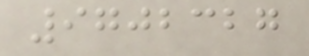9702327
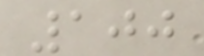100
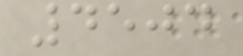4504
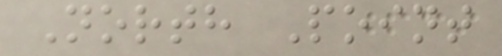North Point
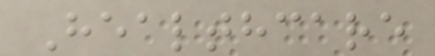Healthcare
